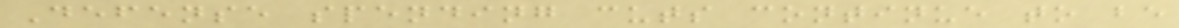Defense spending cuts continue to be
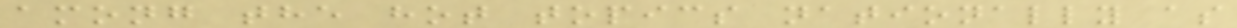among the hot topics nationally as
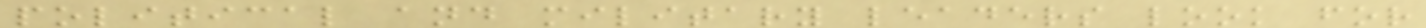political and military leaders look for
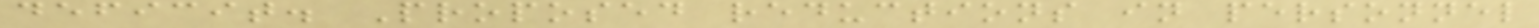deficit. Proposed reductions in personnel
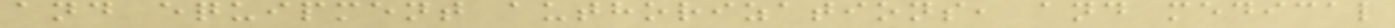and equipment authorizations, and medical
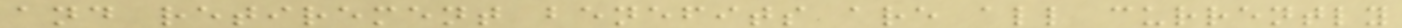and retirement benefits are all currently
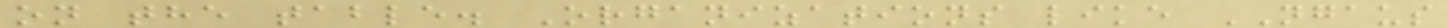on the table. Organizations like NGAUS
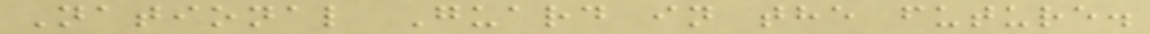National Guard in the future.
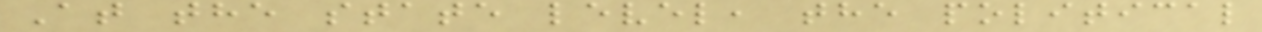At the state level, the political
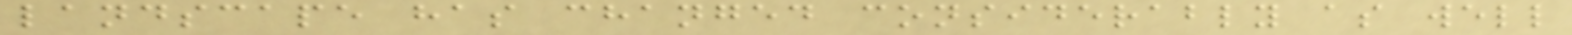landscape has changed considerably as well
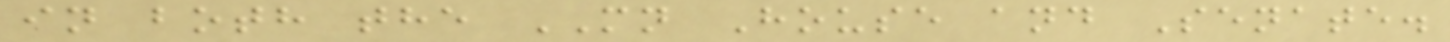in both the MN House and Senate.
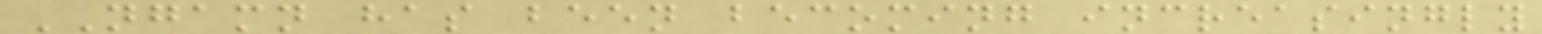NGAMN has been becoming increasingly
